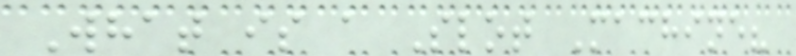What is a Slot Machine?
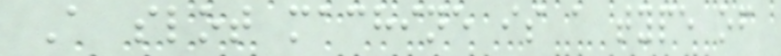A slot machine is a type of
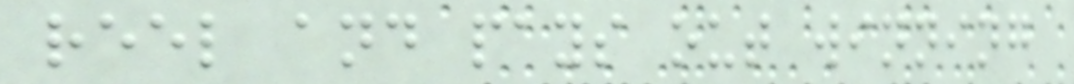reel and pays out winning
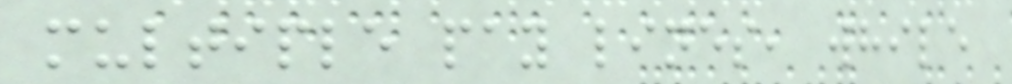multiple pay lines, while
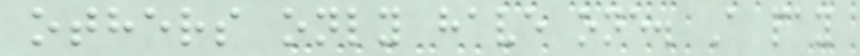others only have one. A pay
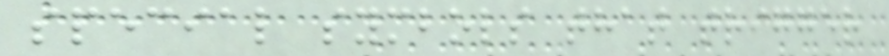special symbols that trigger
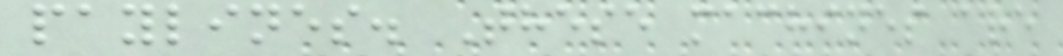paylines. These machines are
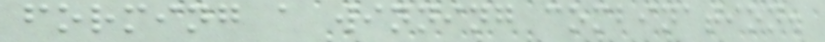forming a winning combination.
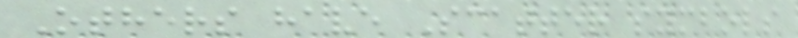Others have Scatter symbols
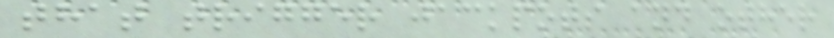that trigger jackpots and other
